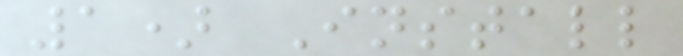1) Install
